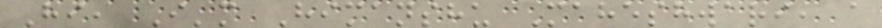Hi, I'm Himanshu Maheshwari, a
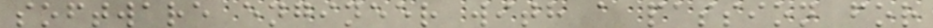software engineer with a passion for
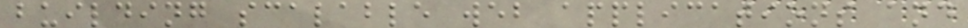building scalable web applications and
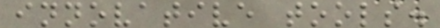innovative tools.
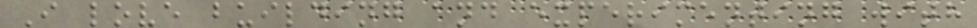I love building and experimenting with
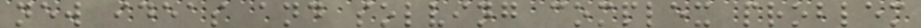new ideas and solving complex problem
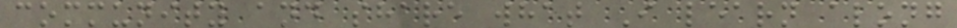community and share what I learn along
